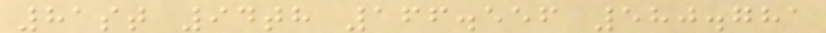81st 94th 166.556 580.781
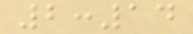2:14
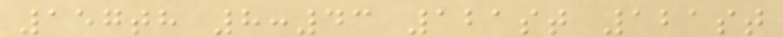157th 8:43 121st 121st
